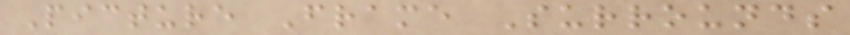Picture Frame Surrounds
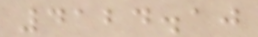4124.10
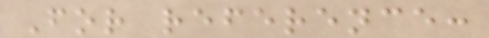For reference:
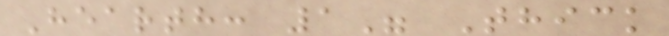Hearth: 1" Thick
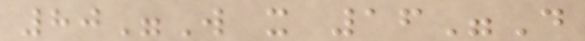80"W x 16"D
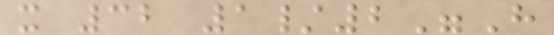x 32 1/2"H
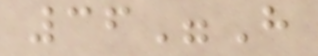36"H
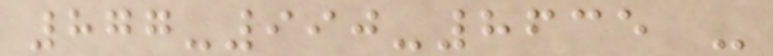877-990-8635 -
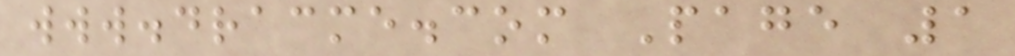www.dracme.com Page 1
